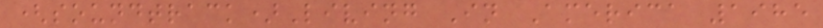(soundtrack)Living In America 1985
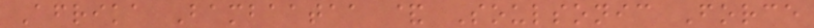Afrika Bambaataa & Soulsonic Force
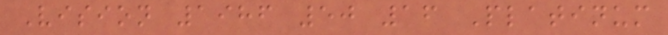Vision 1986 50 16 Platinum
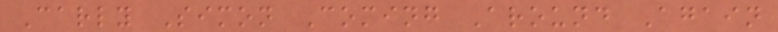Carly Simon Coming Around Again
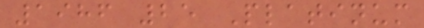1986 25 Platinum
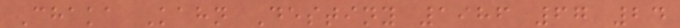Chaka Kahn Destiny 1986 67 24
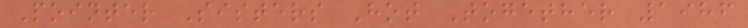Pointer Sisters Hot Together 1986
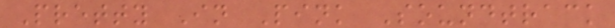Pretty In Pink Soundtrack
